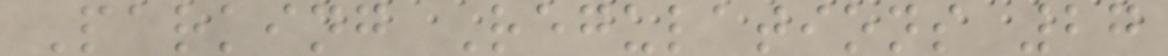Parking Regulations 27
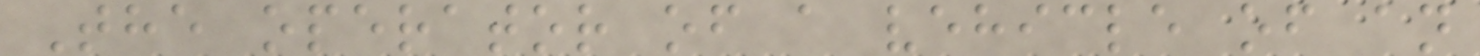The operator of a vehicle of an
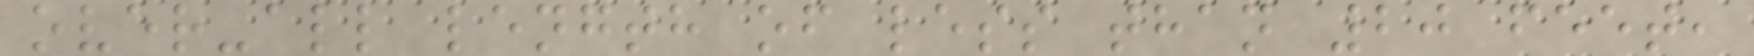over-all length of less than 20 feet,
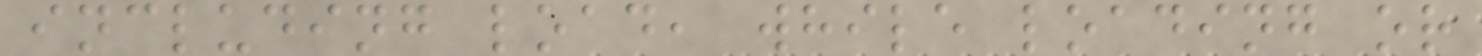including load, while loading or
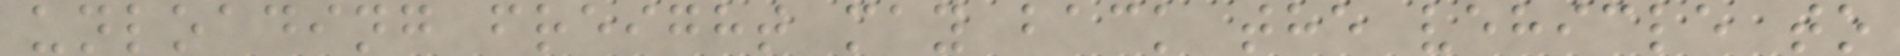unloading freight may back the vehicle to
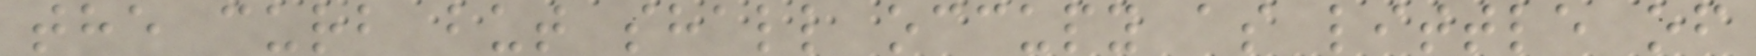the curb but shall occupy as little of
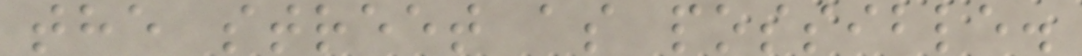the street as possible.
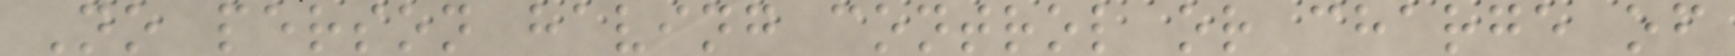No person having control or charge of
